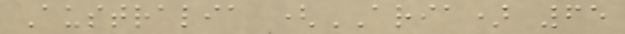Australia (ARIA) 65
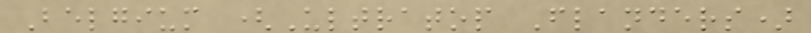Belgium (Ultratop Flanders)
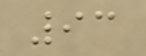93
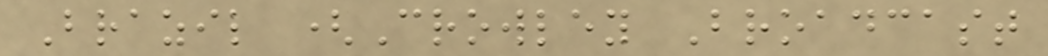Brazil (Crowley Broadcast
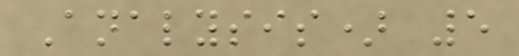Analysis) 5
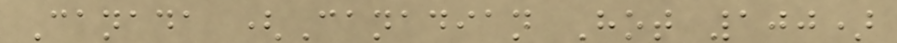Canada (Canadian Hot 100)
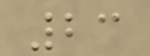23
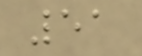51
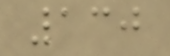130
